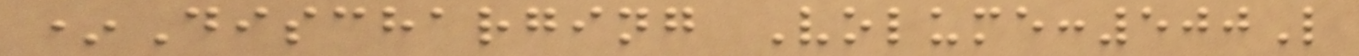*Discharging Volume:500L
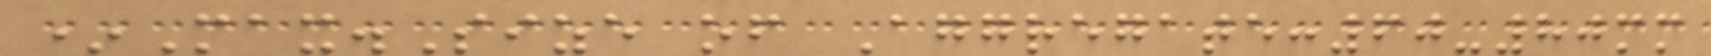*Max.Size of Aggregate:60-80mm
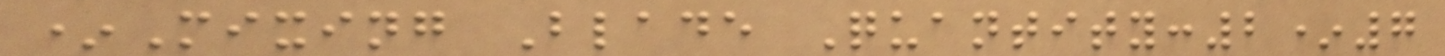*Mixing Blade Quantity:2*7
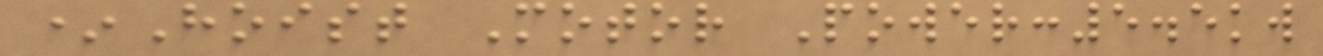*Hoist Motor Power:5.5kw
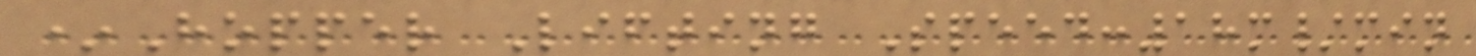*Hopper Lifting Speed:18m/min
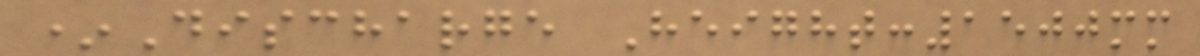*Discharge Height:1500mm
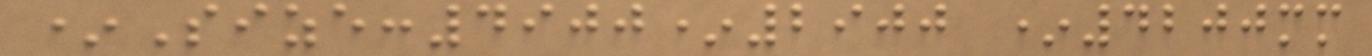*Size:4900*2900 *4200mm
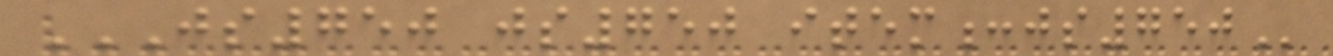JS750 JS750 ITEM:JS750
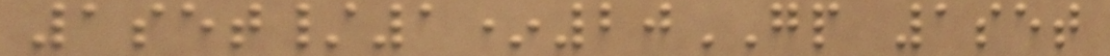1set/1*20GP 1set
